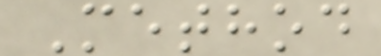Method
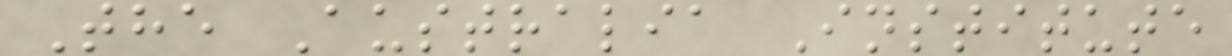The Australia Institute
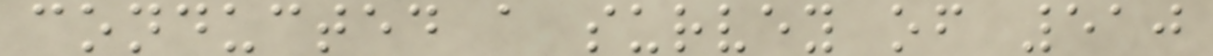conducted a survey of 510
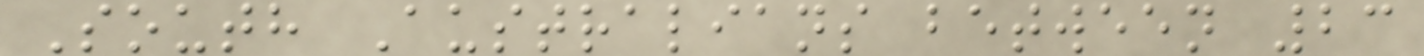South Australians between 23
